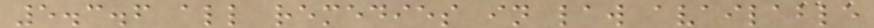5.3.6 all remedies in law available
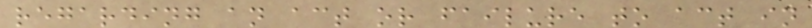regarding an act or failure to act in
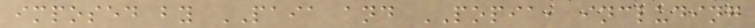imposed by PAIA and POPIA, including
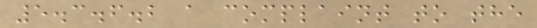5.3.6.2 a complaint to the
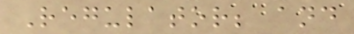Regulator; and
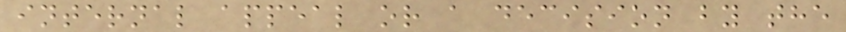internal appeal or a decision by the
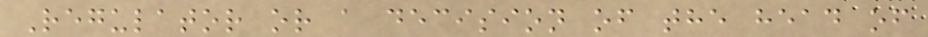Regulator or a decision of the head of
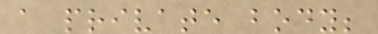a private body;
